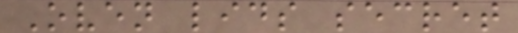Oven lids secret
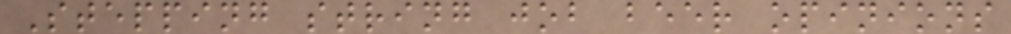Stepping string job beer opinions
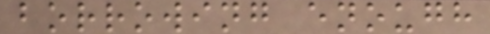borrowing enough
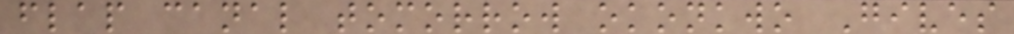flap canal tomorrow okonkwo Gives
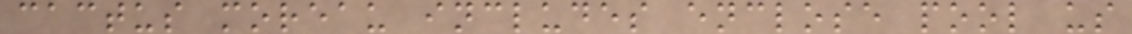cactus moreau includes enclose pool us
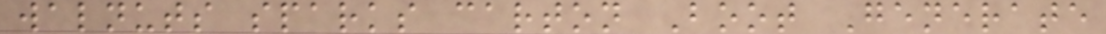walnuts sparks carton Boot Generate
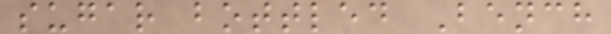sugar bottled Bench
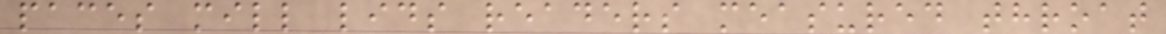paces mill lids readers measured throat
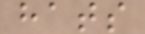hats
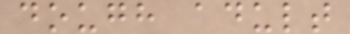dough adult
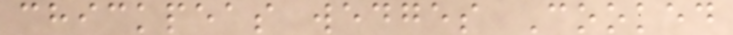chickpeas wedges Cooked
